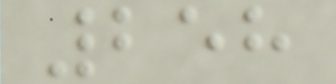258
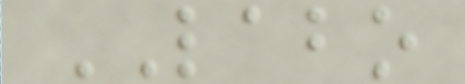LABO
